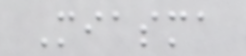Miasma
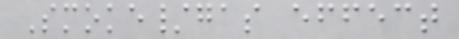Smoke/gas effect
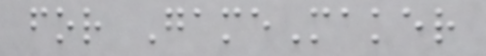for GameMaker
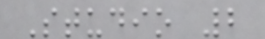Studio 2
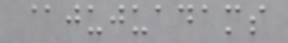@jujuadams
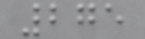275
